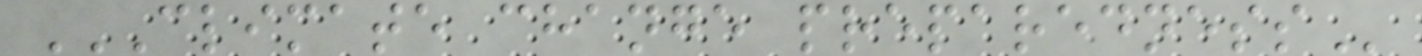CLIMATE CHANGE PREPAREDNESS
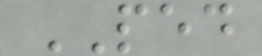PED
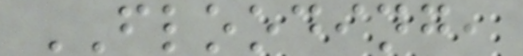FLOODING,
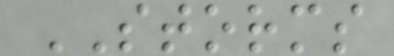STORMS
